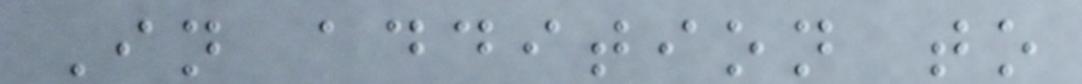In addition to
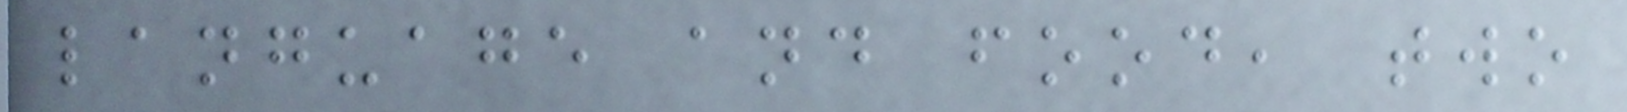language and food, two
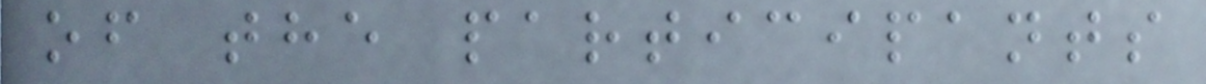of the participants
